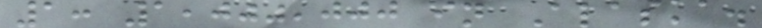1: 1,000,000 in Alaska.
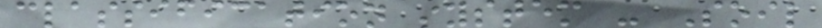classification system - Soil
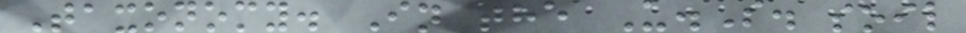Taxonomy. In the U.S. soil
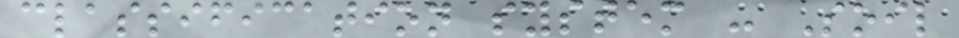classification system - Soil
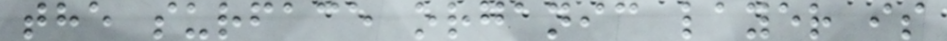the surface organic layer is
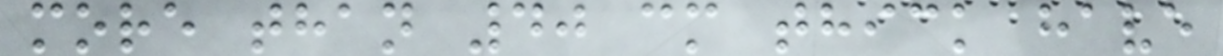more than 40 cm thick have
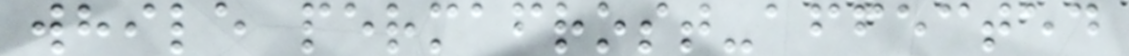while permafrost-affected
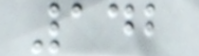142
